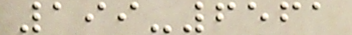199-6561
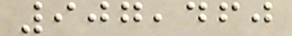907,460
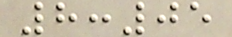8:05
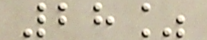28%
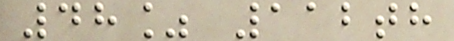48% 112th
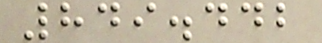849.442
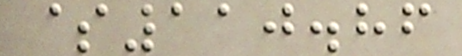$110.86
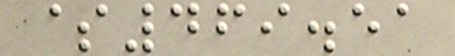$469.51
